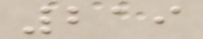219
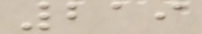219
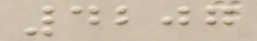4207
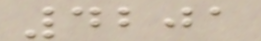4201
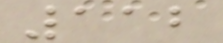112
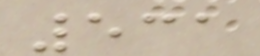531
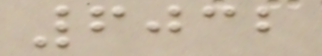6032
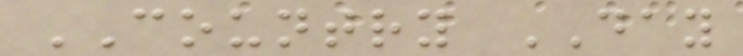COUNTRY DAY
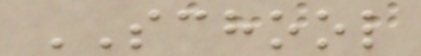SCHOOL
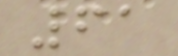61
